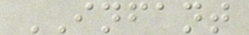INFANT
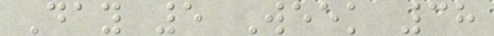Day 5 Week 38
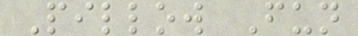Pillow Fun
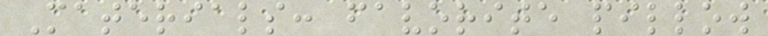Materials: favorite pillow
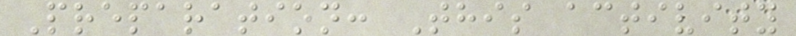Preparation: This activity
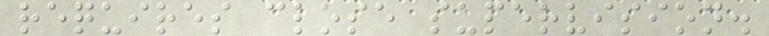requires close supervision.
